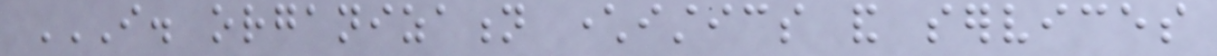I. ORGANIZATION CHARACTERISTICS AND SERVICES
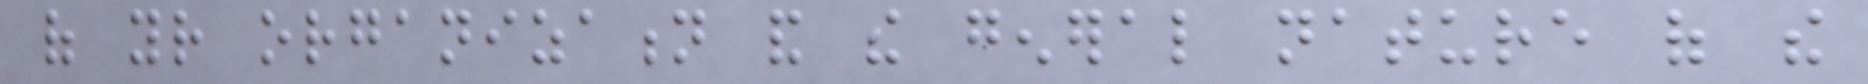of your organization and the general nature of the
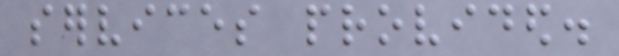services provided.
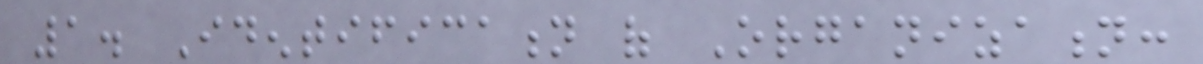1. Identification of Organization:
